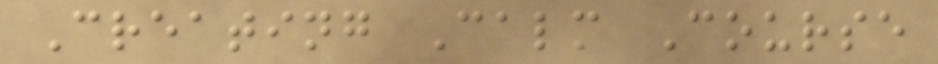Creating Calm Course
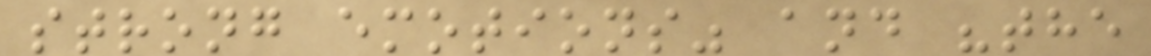strong emotions" and "the
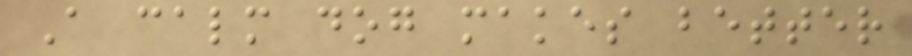A calm dog makes better
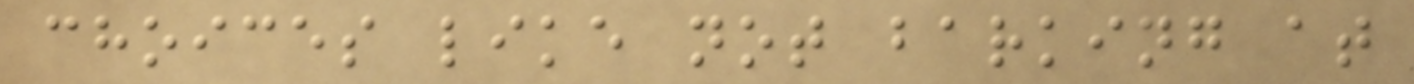choices like not barking at
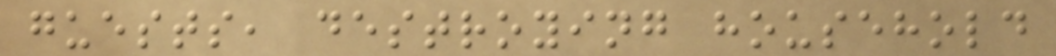guests, destroying household
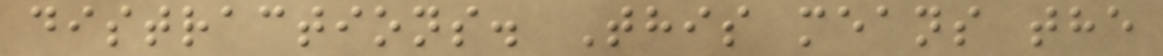distractions. This means the
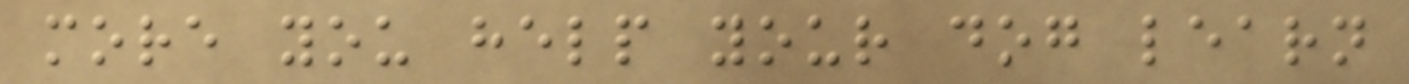more you help your dog learn
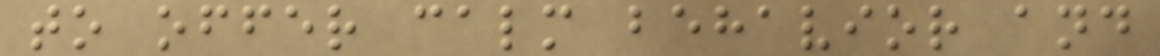to offer calm behavior and
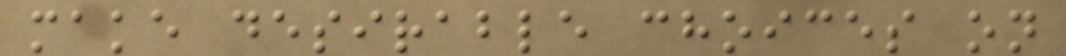make desirable choices on
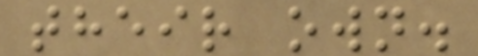their own.
